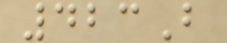423B
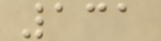131
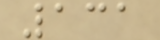131
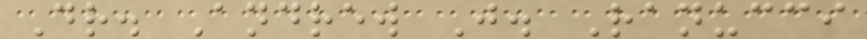Dr. Andrew J. Ranucci
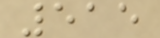515
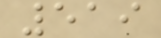519
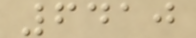6410
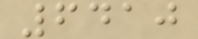6410
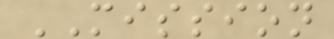MISSION
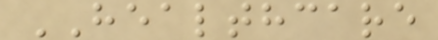HEALTHCARE
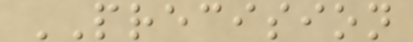PRECISION
